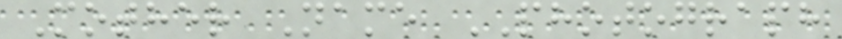Mother Name PHOTOGRAPH
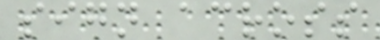sign across
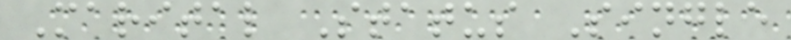Marital Status Single
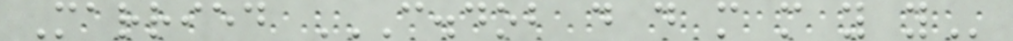Married C.DOB D D M M Y Y
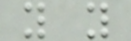y y
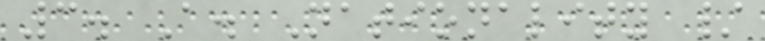3. A. Nationality /
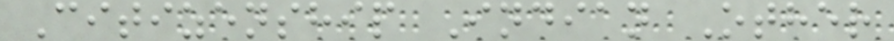Citizenship Indian Other
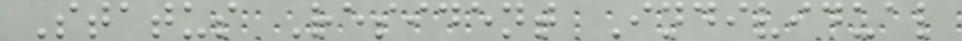Status Resident Individual
